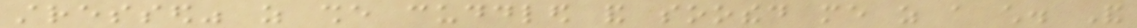stressed" as she cuddled and soothed me as a child. And
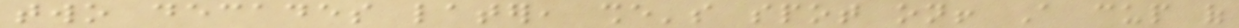two decades later, she's spot on! A cup of
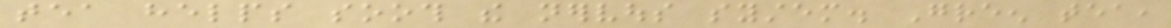tea helps sooth the nervous system. Green tea,
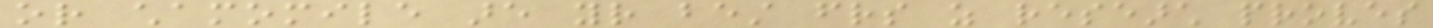or chamomile are your best friends as research proves
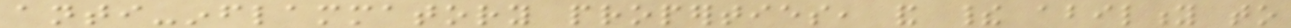anti-inflammatory properties, and their ability to
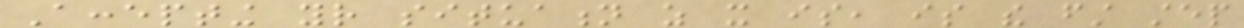Accepting your situation as it is, is the first step
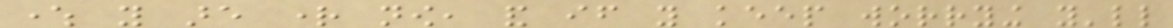where you are right now, and if you keep worrying you'll
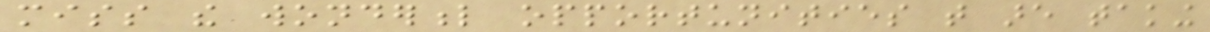miss the wonderful opportunities that are taking
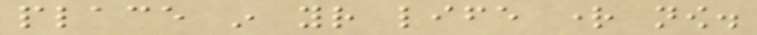place in your life right now.
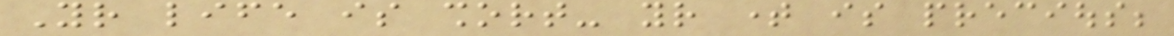Your life is short- your time is precious;
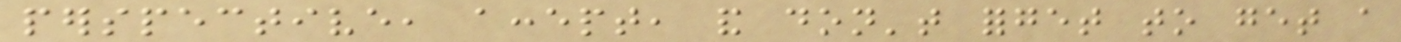perspective, accept, and don't forget to get a
